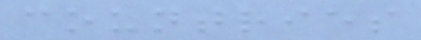countries
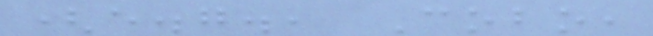(e.g., Cobo,
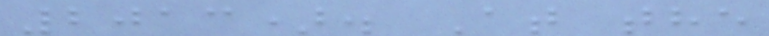2013). At the
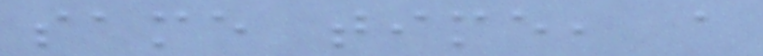same time, a
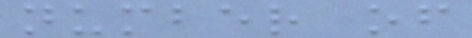number of
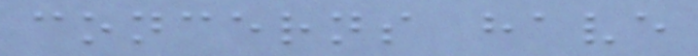concerns have
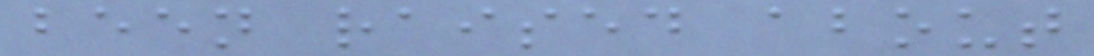been raised about
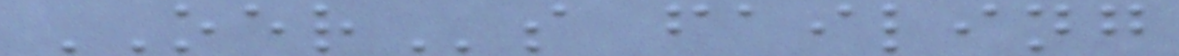OERs failing
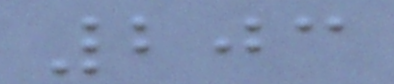203
